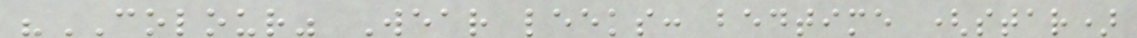"COLOUR" Wear leeks: bedtime (star)
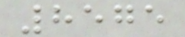8575
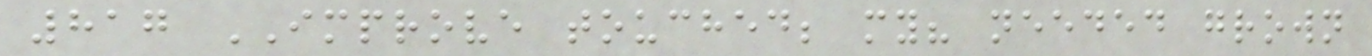817 IMPROVE touched; my? needed grown
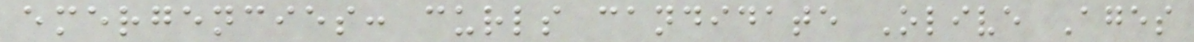emergencies: curls candidate Olive Ages
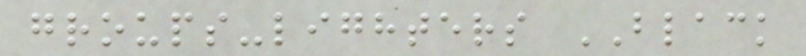groups-lighters BLACK
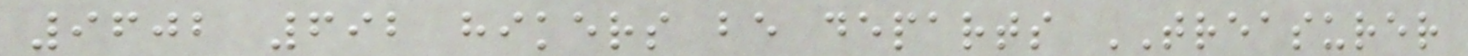9602 692 hikers be departs TREASURER
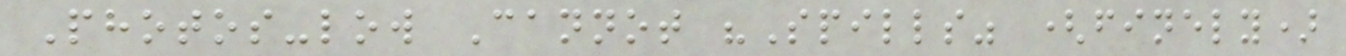Photos-low Cannot "Spills" (finely)
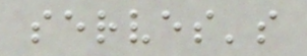serves's
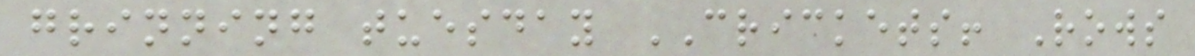grinning tuesday CRICKETS! Rows
